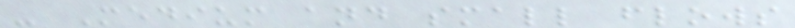- Medium and small flows
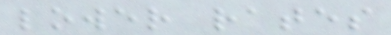lower rates
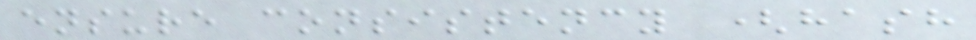ensure consistency (hash
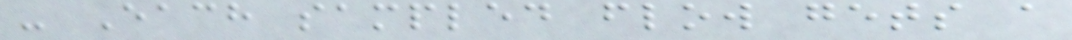- Each sampled flow gets a
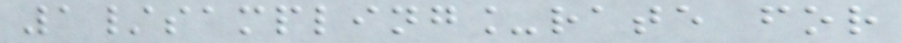1/sampling_rate for
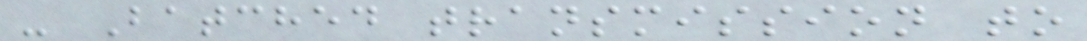- Batched transmission to
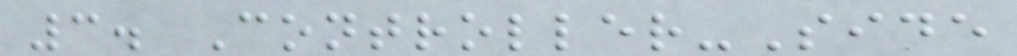3. Controller-Side
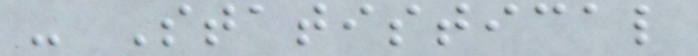- Statistical
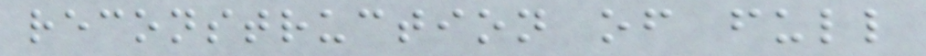reconstruction of full
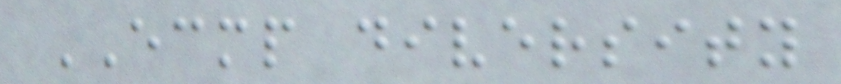ECMP diversity
